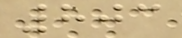803
